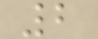2
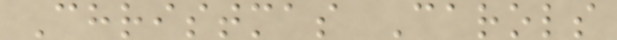Christmas Carols
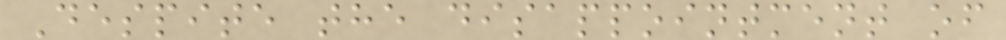Despite the disappointment of
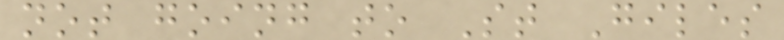not going to St Giles
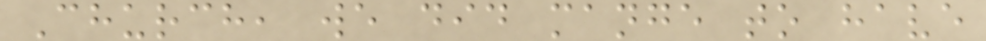Church, we did mange to have
